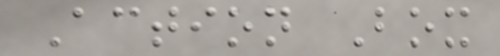Action Box
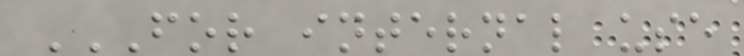FOR INTERNAL USE
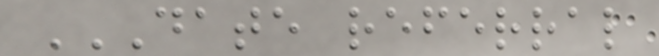DATE REFERRAL
